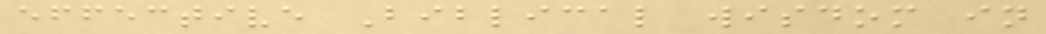effective Biblical wisdom in
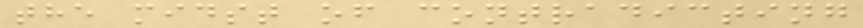the midst of contradicting
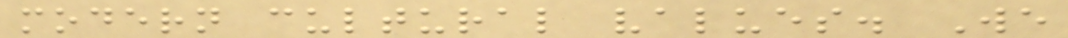modern cultural values. We
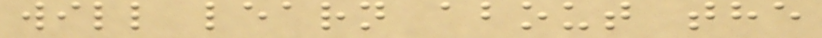will learn about the
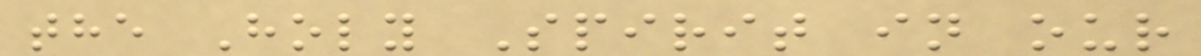the Holy Spirit in our
